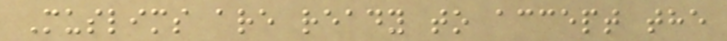Muslims are ready to accept the
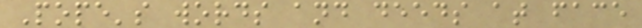Pope's words and deeds at face
